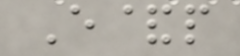E&p
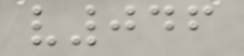v046
